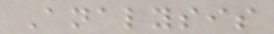Analysis
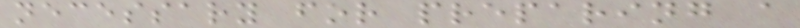necessary for preparing a
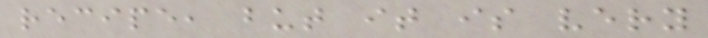recipe, but it is very
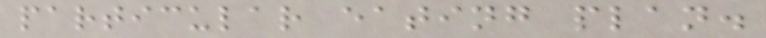particular eating plan.
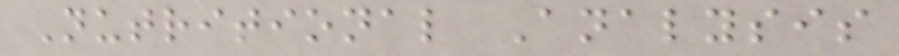Nutritional Analysis
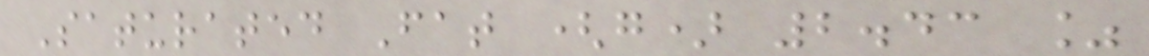Saturated Fat (g) 2.43 %
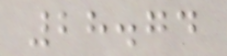28.74
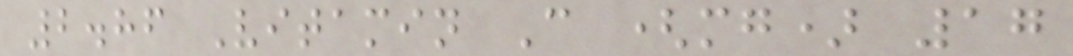2.86 Vitamin C (mg) 17
